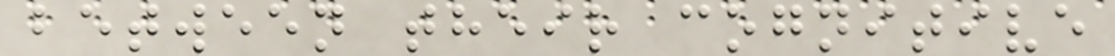between their cognitive
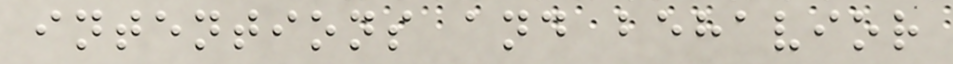intentions and behavior
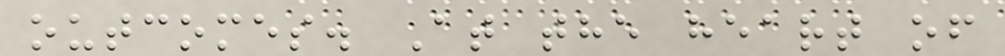outcomes. At the heart of
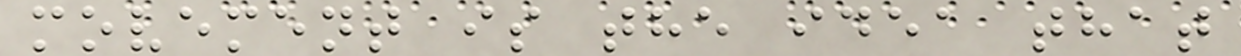movement is the idea that
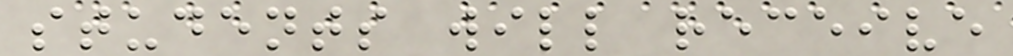students will receive
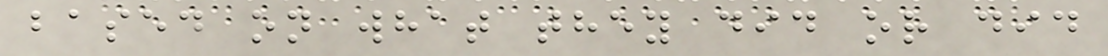based on what they did or did
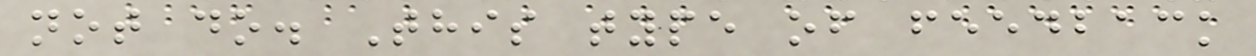not do. This type of feedback
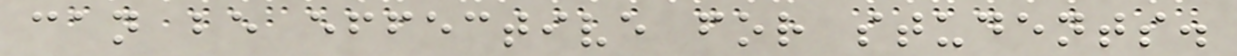can be effective for students.
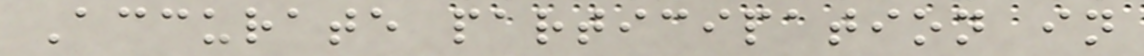Accurate participation in
